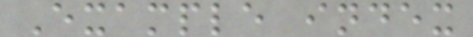Example index
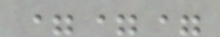===
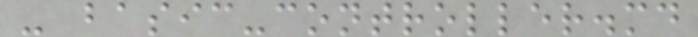- basic-controller.md
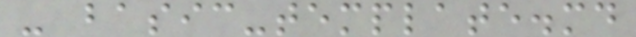- basic-template.md
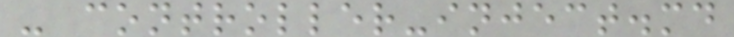- controller-inject.md
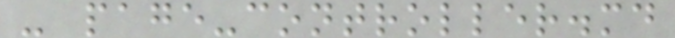- page-controller.md
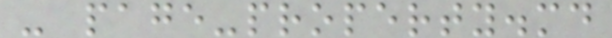- page-property.md
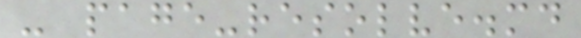- page-resolve.md
